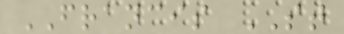FRANCIS ST
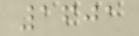1601
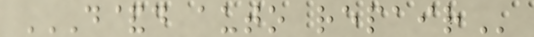D&D AUTO REPAIR
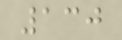130
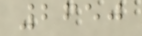2650
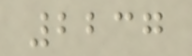2237
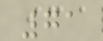71
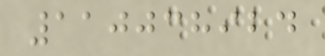110038924
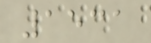1531
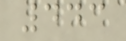443
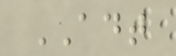ADT
